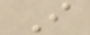I
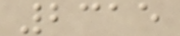2315
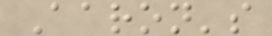Aaron's
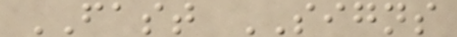FAST SIGNS
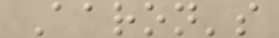Aaron's
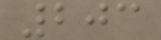203
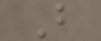B
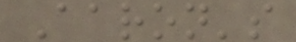Aaron's
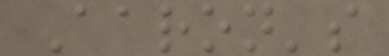Aaron's
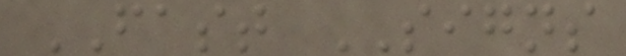FAST SIGNS
